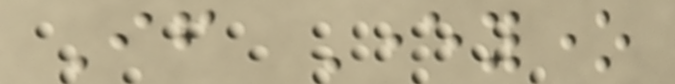If Everyone
